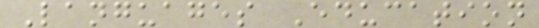Languages Education
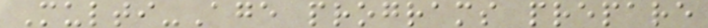Multi-Age programs prepare
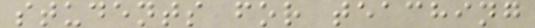students for teaching
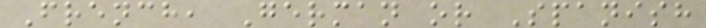French, German or Spanish
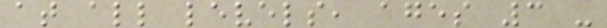at all levels, ages 3 -
